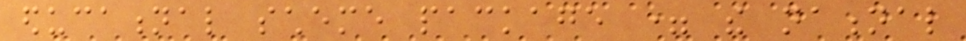educational scheme package = the national
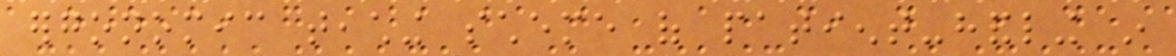ergonomic teaching scheme of patient-handling in
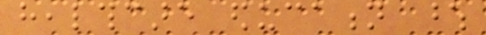healthcare education whose
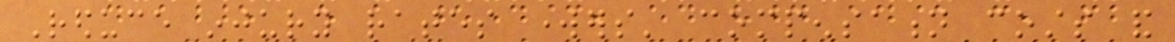Reduce injury rates workers' compensation costs and
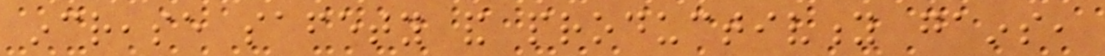increase safety and productivity gains,
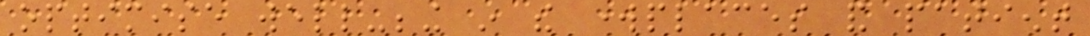optimise well-being in the workplaces and patient
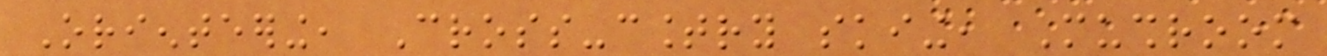Orienteering, Cross-country skiing, Mushroom
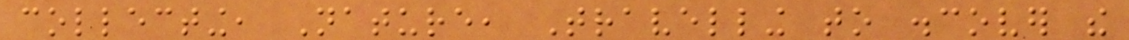collecting, Nature, Travelling to discover the
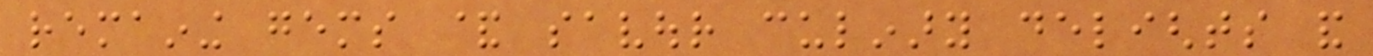remaining gems & savour culinary delights and
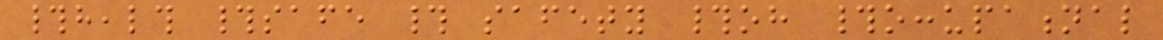#health #safe # safety #oh #occupational
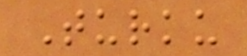Turku
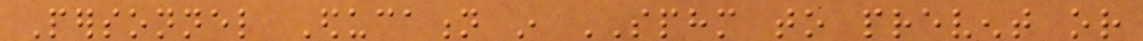Personnel Education in SPHM to prevent or
